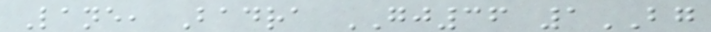Lane, Badra GJ36 1BG
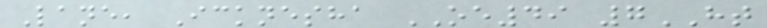Lane, Icknesha OE49 7HT
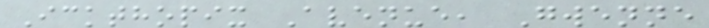Ickthopix Avenue, Gwenne
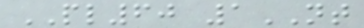PL60 1NT
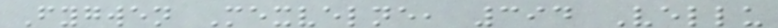Fygwen Mexvelne, 394 Vellu
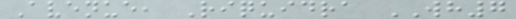Avenue, Riquidra WH7
